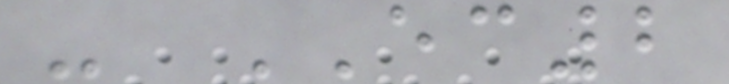- EC2
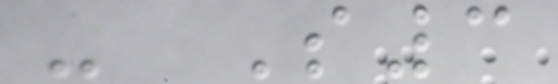- S3
